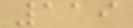119
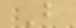B
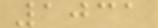1031
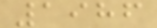1986
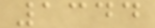1344
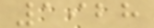1928
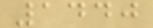1440
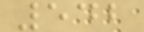542
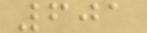601
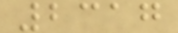2317
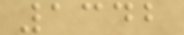1342
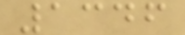1346
